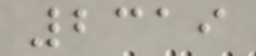2319
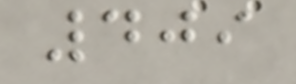409
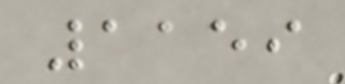1159
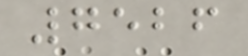7526
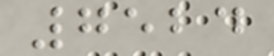7524
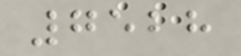7528
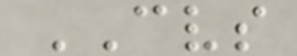CVS
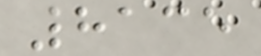8135
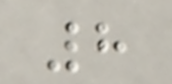8
